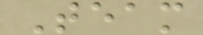Team
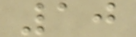10
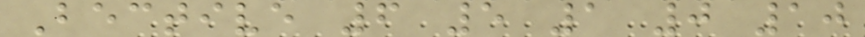Bective 6 5 1 0 10
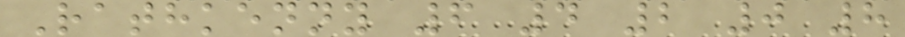Rathkenny 6 4 2 0 8
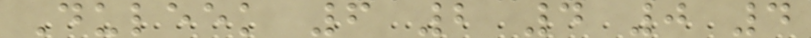Duleek 6 2 4 0 4
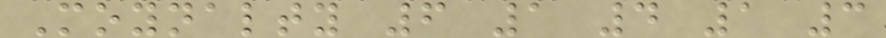Moynalty 6 1 4 1 3
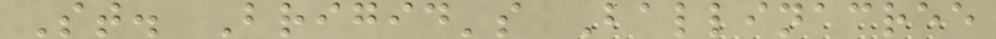St. Brigid's Ballinacree
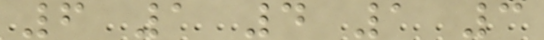6 1 4 1 3
